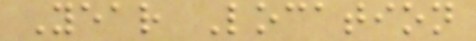Year Location
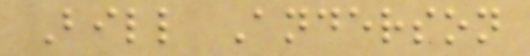Bill Anderson
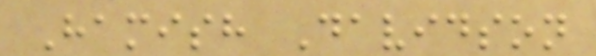Hamish Davidson
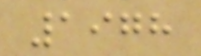1978
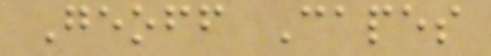Geoff Capes
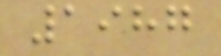1987
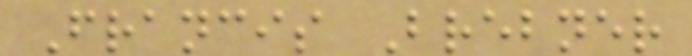Francis Brebner
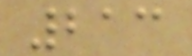213
